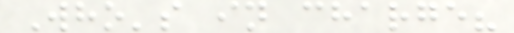Who's in charge?
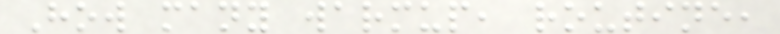How many warmup, routine,
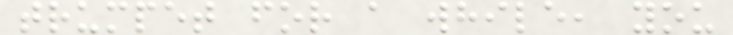trumpet for a while, you
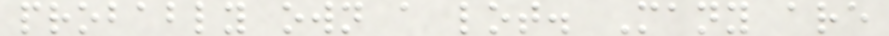probably own a lot. Many are
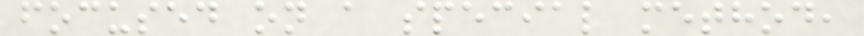focused on a special method,
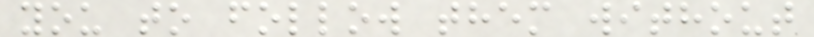you to follow them without
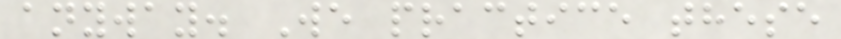anyway. We practice these
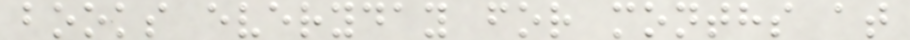books everyday for months at
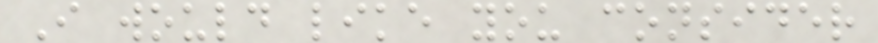I would like you consider
